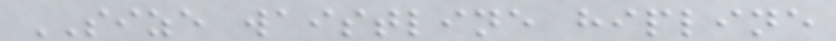SIZE waistline hipline
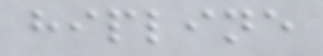hipline
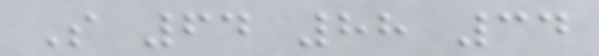S 64 88 34
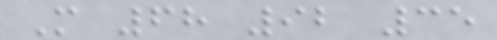M 68 92 35
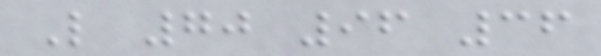L 70 96 36
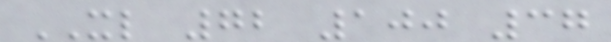XL 72 100 37
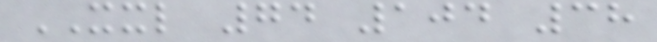XXL 74 104 38
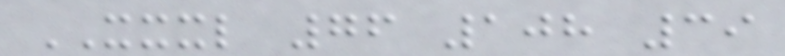XXXL 76 108 39
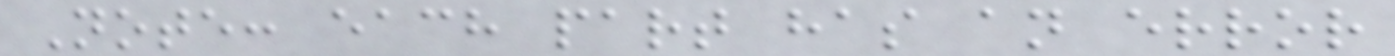Note: each part has an error
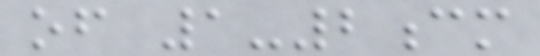of 1-2cm
